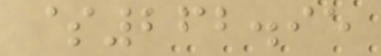$262.95
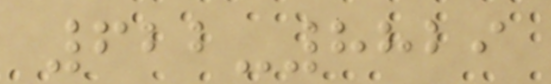622-8829
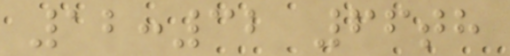12:32 66th
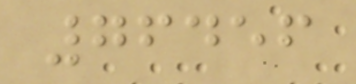76456
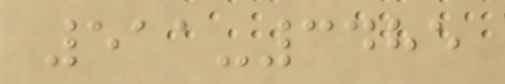511-3485
